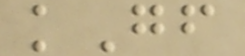kGf
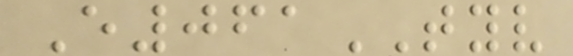E061TYV
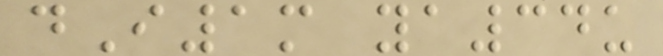dI1m ya34u
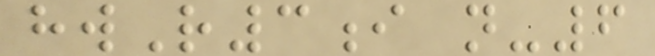hwR3i n-6
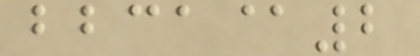bbca@2
